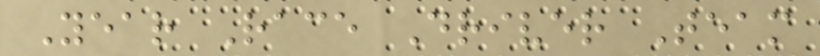Year Race Driver Team
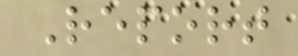Report
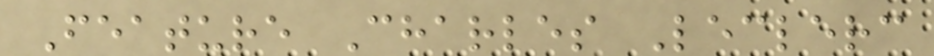Feature Charles Leclerc
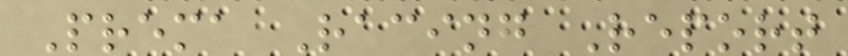Prema Racing Report
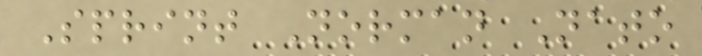Sprint Norman Nato
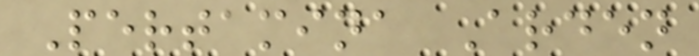Pertamina Arden
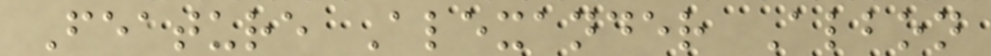Feature Alexander Albon
